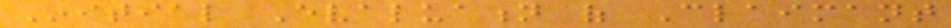Initial Evaluation of Claimant
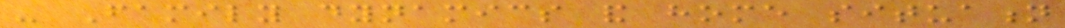- Family dynamics and home situation
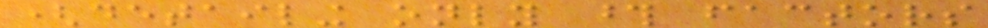(detailing only those factors
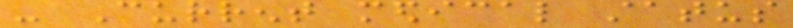- Current medical status
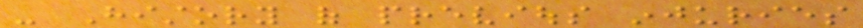- History of previous injuries
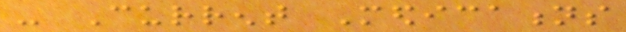- Current Medications
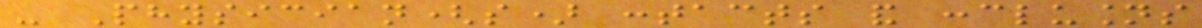- Physician(s) contacts and conclusions
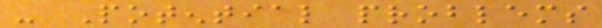- Potential problems
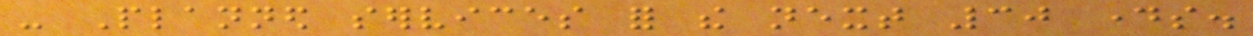- Planned services for the next 30 days.
